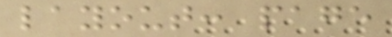layout: page
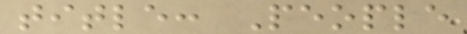title: People
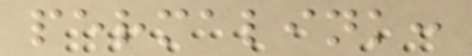permalink:
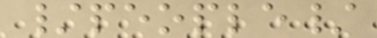/people/
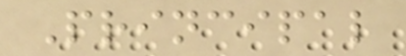Principal
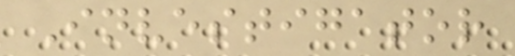Investigator
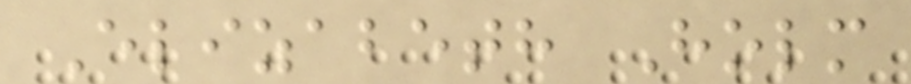Elizabeth Holm
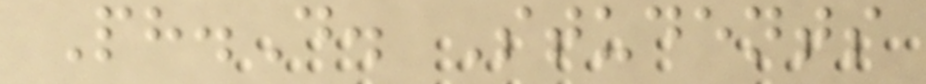Ph.D. Students
